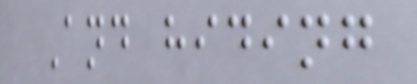And hiding
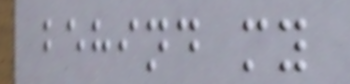behind my
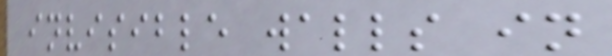invisible walls in
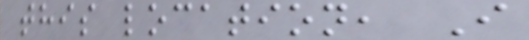this location, I
